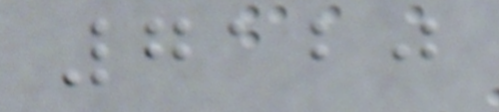7120
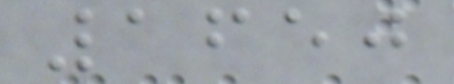1650
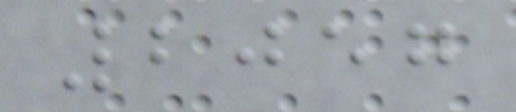2057
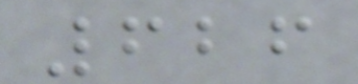626
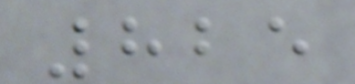825
